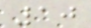10
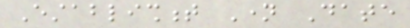Establishment Name Date
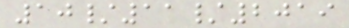10/11/2019
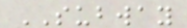SUBWAY
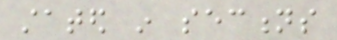stated in sections
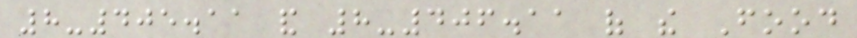8-405.11 and 8-406.11 of the Food
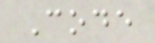Code
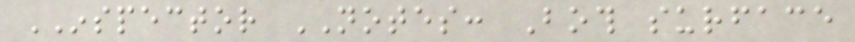INSPECTOR NOTES: Both surface
